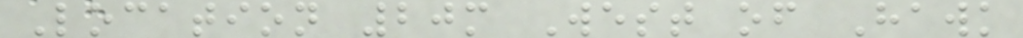Location 20m West of Hawk
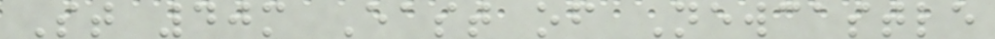St 40m East of Newcastle
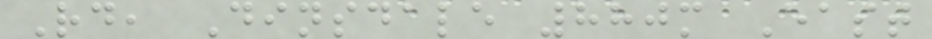Rd, Dinsdale 880m East
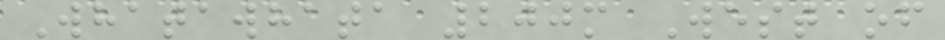Whatawhata 200m West of
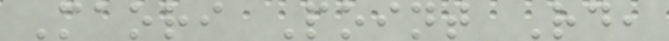Maori Point Rd,
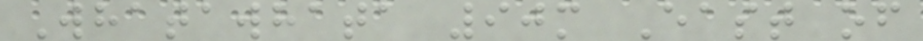Whatawhata 90m East of
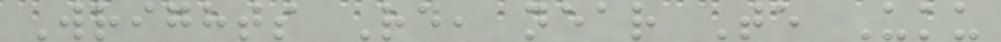Wrights Rd, near Te Uku
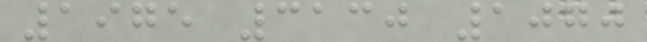1975 3130 1070
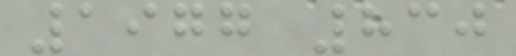1977 830
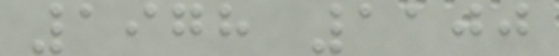1978 1100
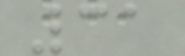31
